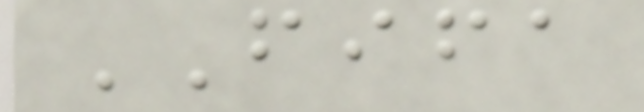FIFA
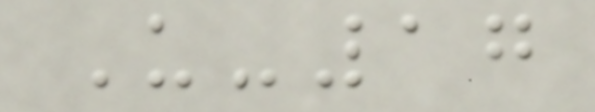U-17
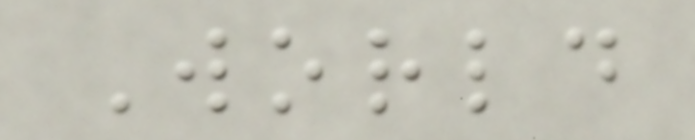World
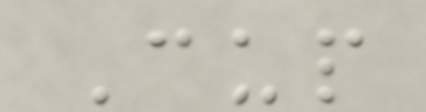Cup
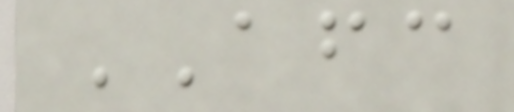AFC
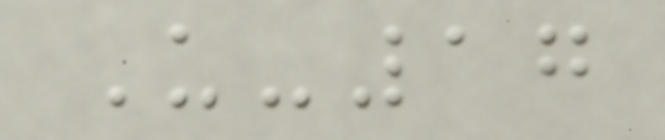U-17
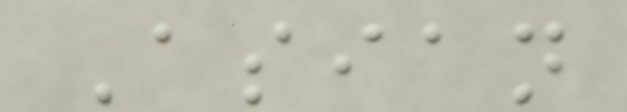Asian
